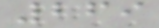269
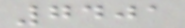7401
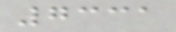7331
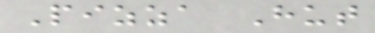Pizza Hut
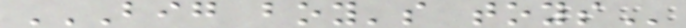BIG BOY'S TOYS
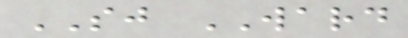SJ WARD
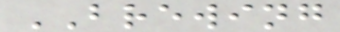BREWING
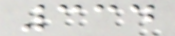334
